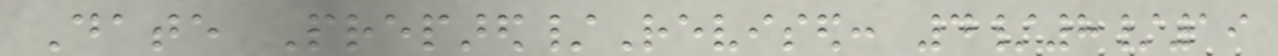Date Prepared/Revised: 4/8/19
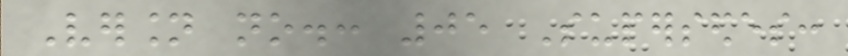Version no.: 05 Supersedes:
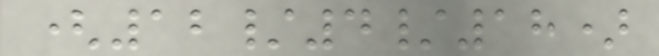(12/4/18)
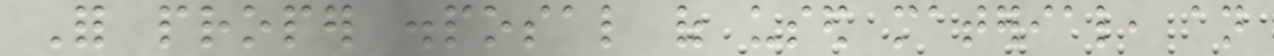For proper disposal of used material, an
